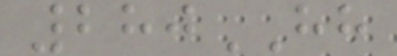280HH
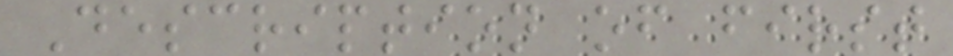Description of first
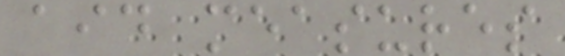aid measures
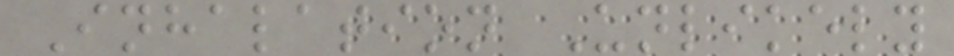Inhalation Unlikely
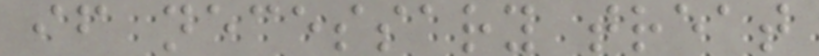if necessary treat
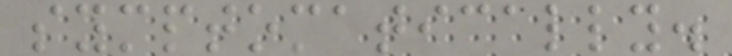symptomatically.
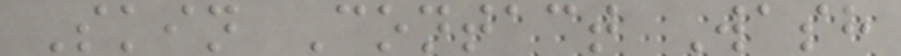Skin Contact Wash
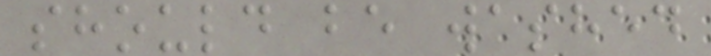should be washed
